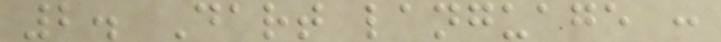2. Dart language :
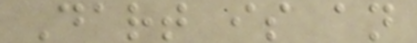Dart is an
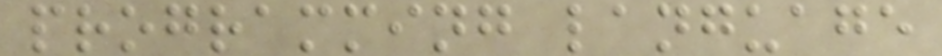programming language
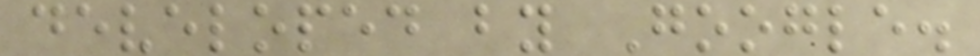developed by Google.
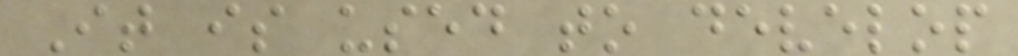It is used to develop
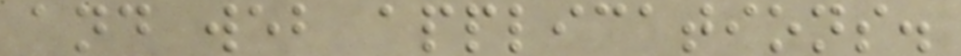and web applications.
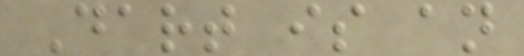Dart is an
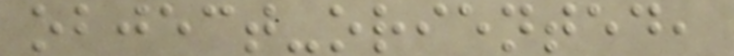object-oriented,
